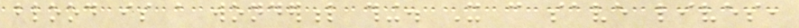blood is a wonderful thing. It can save lives,
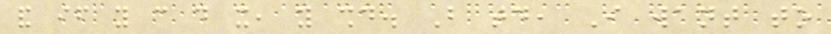and if you can do it, you should. But today, I want to
